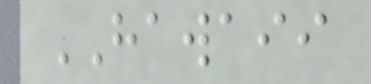HAWAII
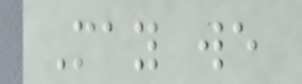May we
